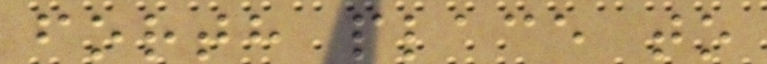forth place to
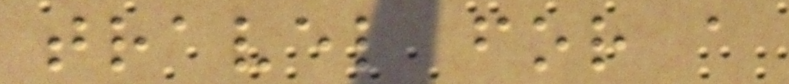travel for a
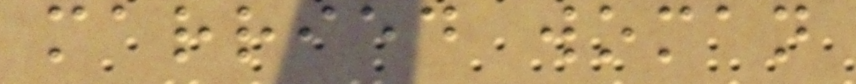married woman
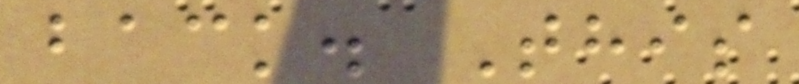back. This
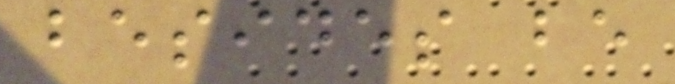besides be
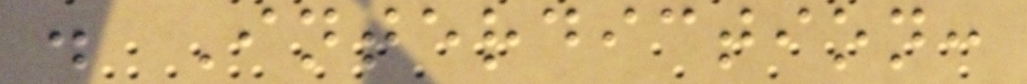. Interdiction:
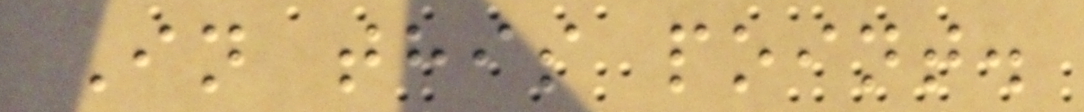In this point.
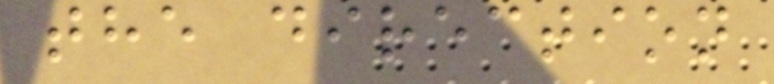the direction
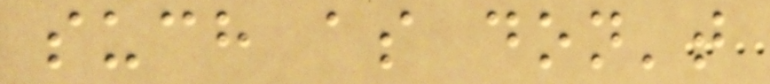such as don't
